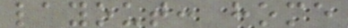layout: home
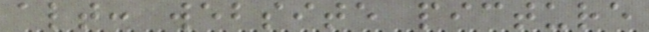alt: website picture
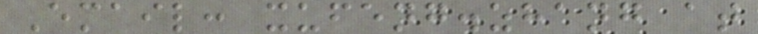Email: xufeng.zhang at
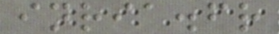inria.fr
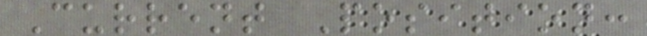Current Position:
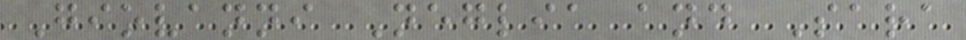Giovanni Neglia and Sara
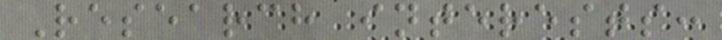Research interests:
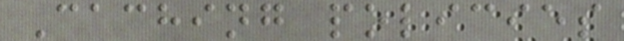Caching policies
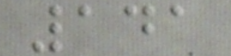141
